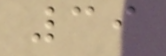39
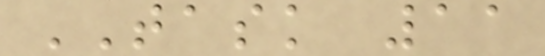TASK 11
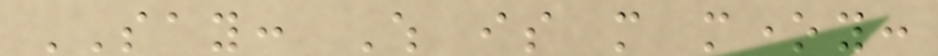SAY: Which is more money:
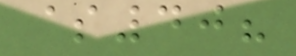$40?
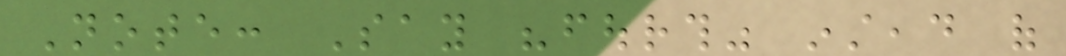Note: Say "fourth" instead of
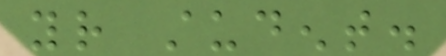your student.
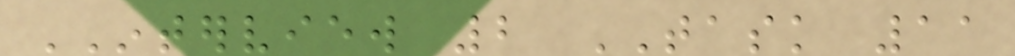INTERVIEW 2 TASK 11
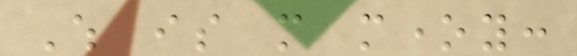Which is more money:
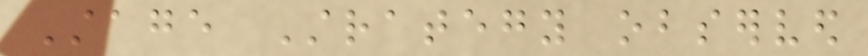Stage Strategy observed
